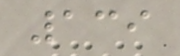139
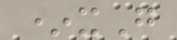*xG
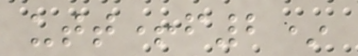utt+f2*
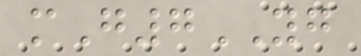mG7YG
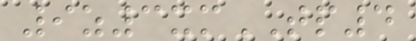9z3xmTP4
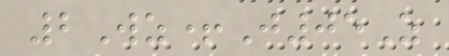2Wz+J05Z
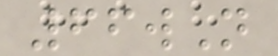66wN
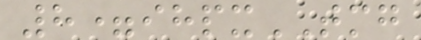8=ihpxTMG
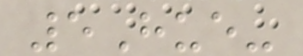5Hue-
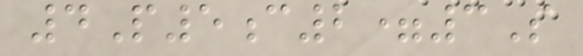4P5c2=3S
